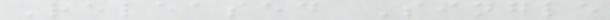Released Single
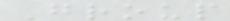Group
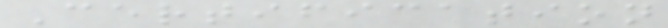Certification
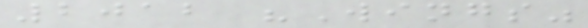2012 "Wings"
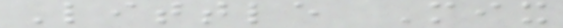Little Mix
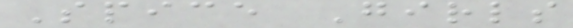Spice Girls
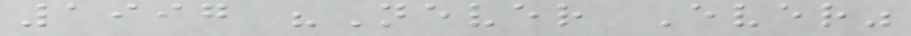1997 "Never Ever"
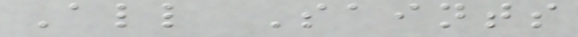All Saints
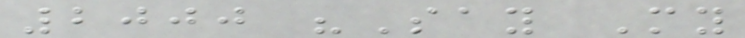2000 "Say My
